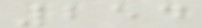254
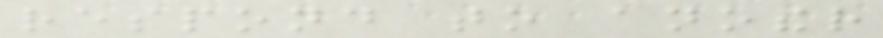respond to another
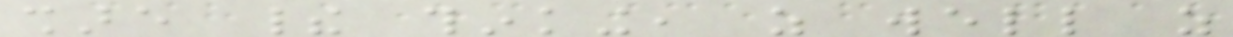share their thinking, as well as
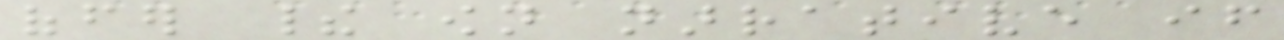offer their own narrative if
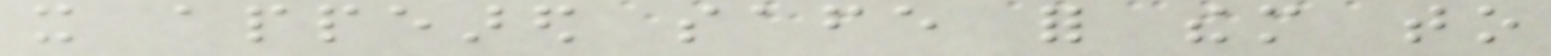it appeared safe for them to
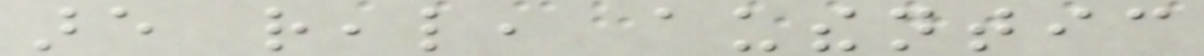are real, authentic
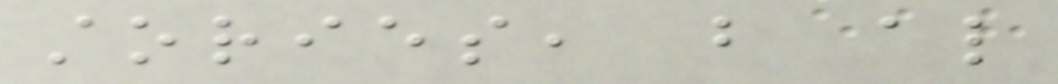stories, but also
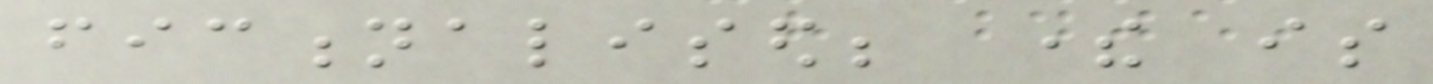fictionalised; there is
